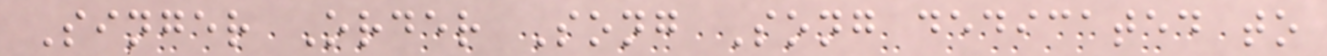Singer Order Song Song dedicated to
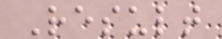Result
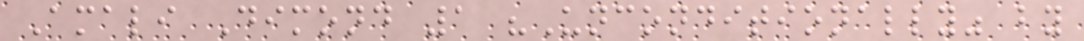Amali Dimond 1 "Unconditionally" by
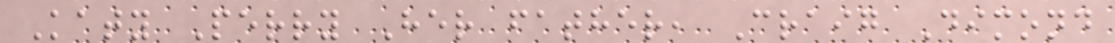Katy Perry Her father, Craig Dimond
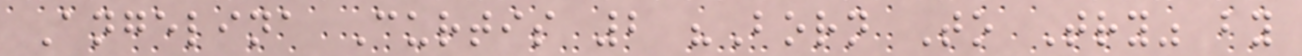Angelina Curtis 2 "Born To Try" by
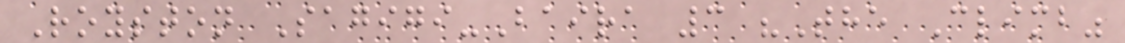Royston Sagigi-Baira 3 "The Climb"
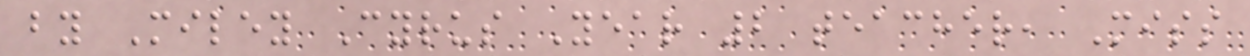by Miley Cyrus Year 2 teacher, Miss
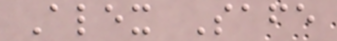Alex Safe
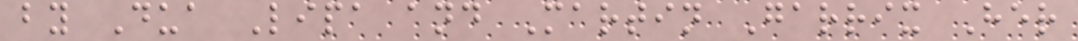by Dua Lipa and Martin Garrix Her
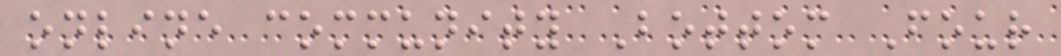online community Bottom Four
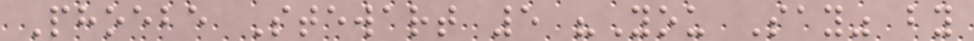Phoebe Stewart 5 "You Say" by
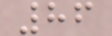86
